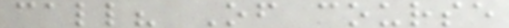call? Of course
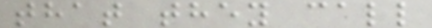that they call
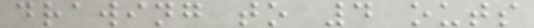drawing to 4 outs
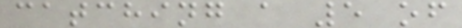catching a 5 of
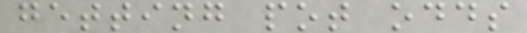getting pot odds
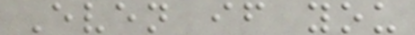Even if you
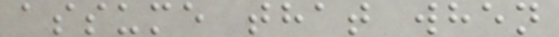assume that when
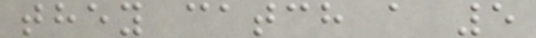they catch a 5
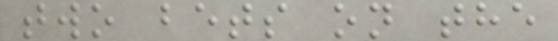two bets on the
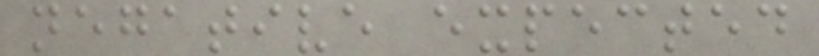negative expected
